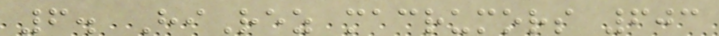6. HiRez macrumors 603
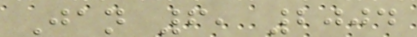Jan 6, 2004
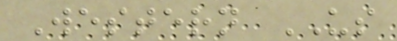Western US
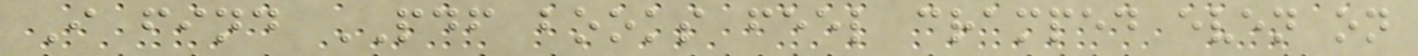I find PDF books feel cramped even on
